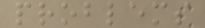problems
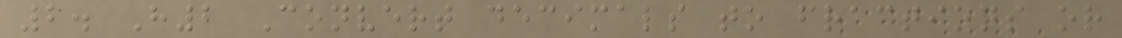2. H2 Convert decimals to fractions or
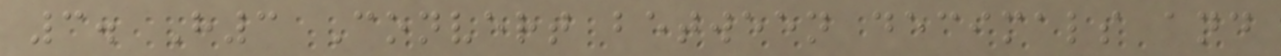3. H3 Convert between decimals and
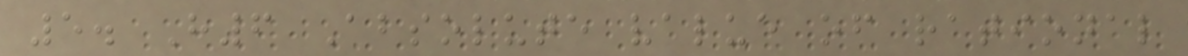5. H6 Absolute value of rational
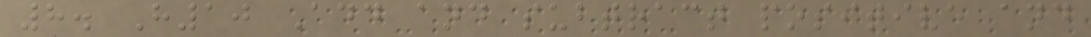8. H10 Add and subtract positive and
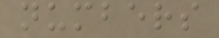numbers
